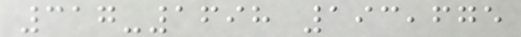317-1698 193,675
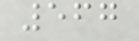567
